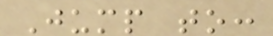Jump to:
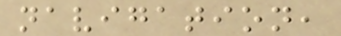navigation,
